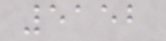5152
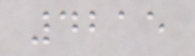4215
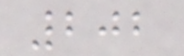202
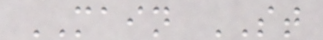MAIN ST
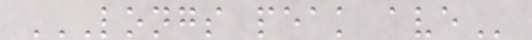LONGS PEAK AVE
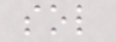sol
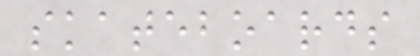skateboards
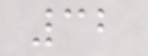32
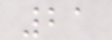21
